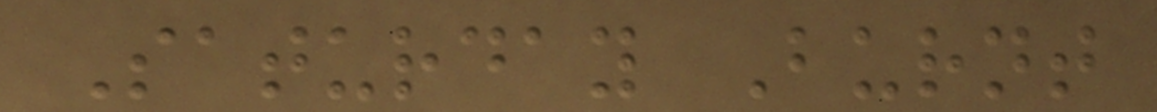Saturday Burnt
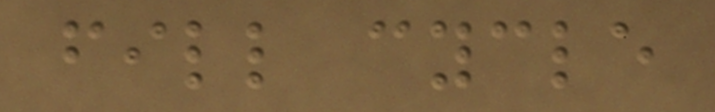fill cycle
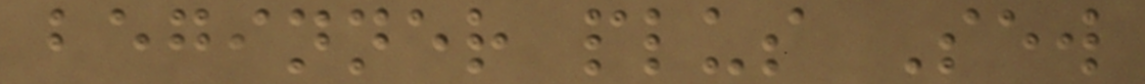beginner plus Sew
